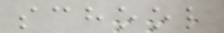school
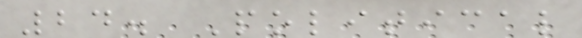24. Political
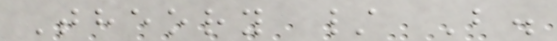Theory / B.
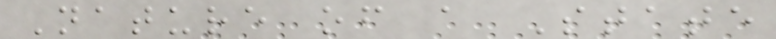Nature of a State
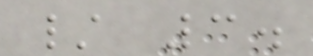/ 3.
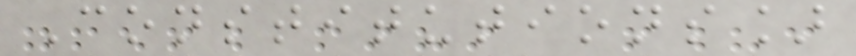Constitutions]
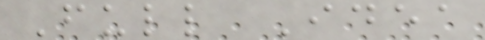Full Idea
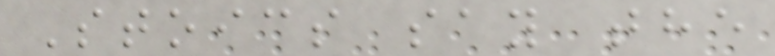Stoics say the
